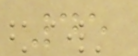45
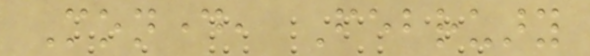Monday, February
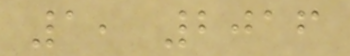1, 2016
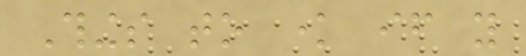Things to know if you
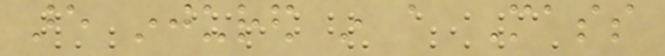are injured in a Mass
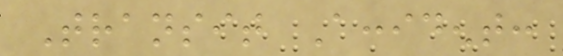Transit Accident:
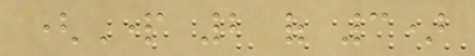(Part 2 of 3)
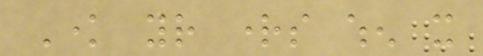Know your rights when it
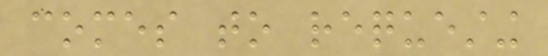comes to requesting
